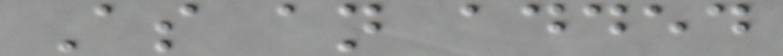As an added
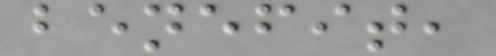benefit,
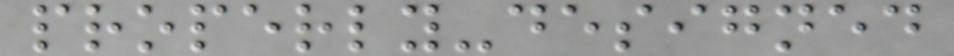properly-designed
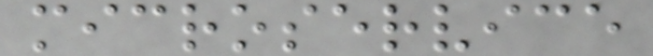microservice
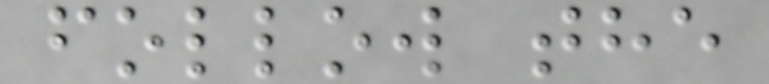follow the
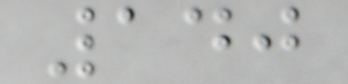140
